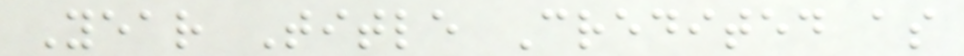Year Title Credited as
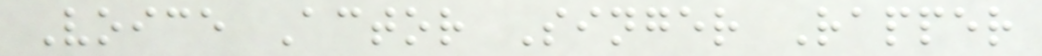Voice Actor Singer Rapper
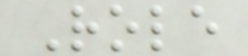Role
